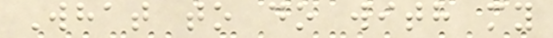What to do with my
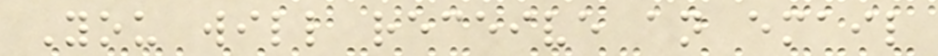You will receive an email
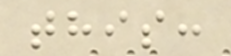this:
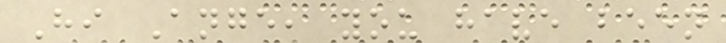Hi Ange, you have been
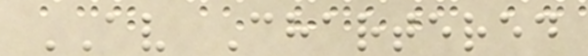AV Chartered
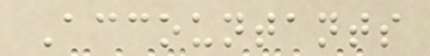Accountants
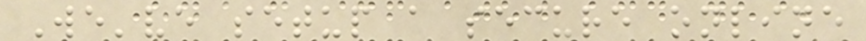We've setup a secure online
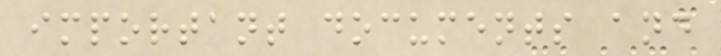important documents and
